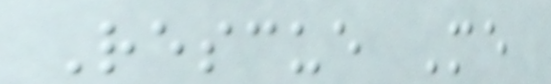Rescue Me
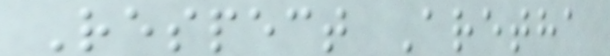Respect Aretha
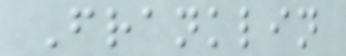Franklin
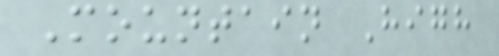Mountain High
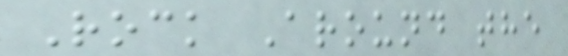Rock Around the
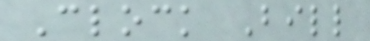Clock Bill
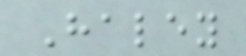Haley
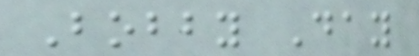Bobby Day
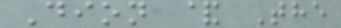Dion & The
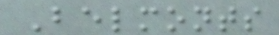Belmonts
